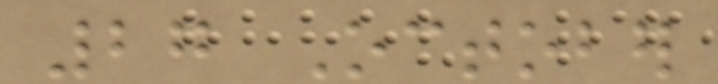27 October
